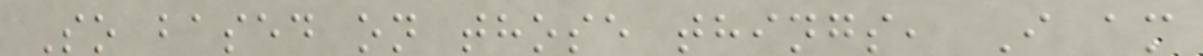So based on those things, I am
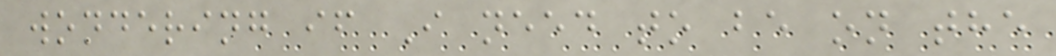wondering if I need to be on the
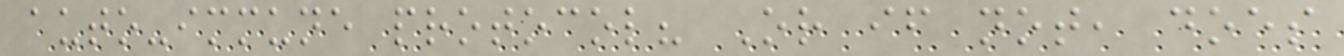auto-immune protocol? Or if not, does
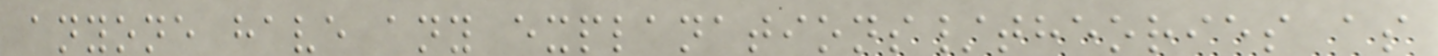anyone have any explanations/theories as
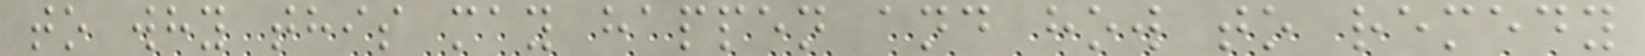to why this may happen and how to remedy
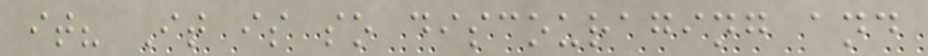it? It is so discouraging and
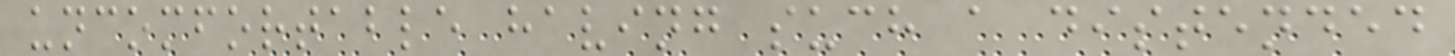uncomfortable having such a distended
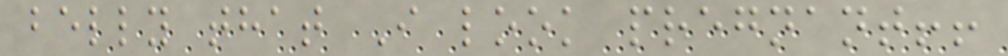belly that I look pregnant!!
